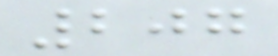207
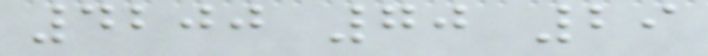4200 70 29
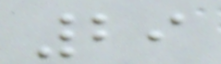29
